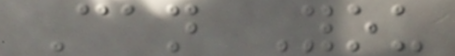Can You
